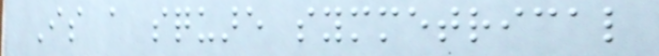Is a square symmetrical
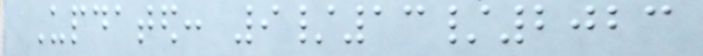Updated: 9/13/2023
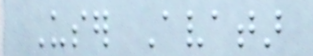User Avatar
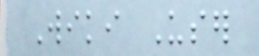Wiki User
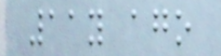11y ago
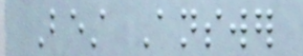Best Answer
